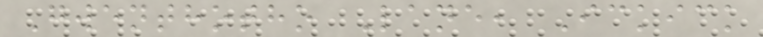Gwenthotho Lane, Ickick
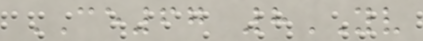CE67 8YV
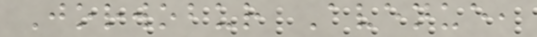Jorwobur Avenue,
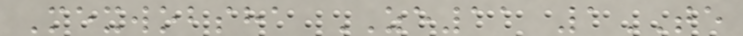Mexwobsha ZE11 1TE
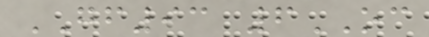GF93 6OC
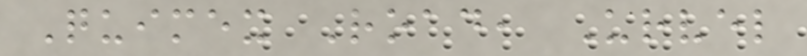Quimex Road, Urvel
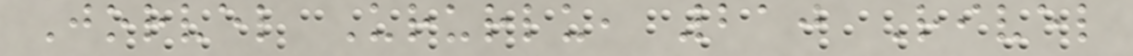Jorvel Ururlu, 210 Rivel
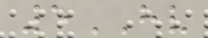5HV
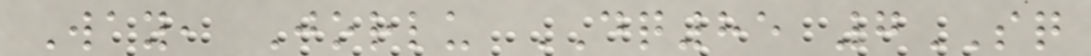Way, Jorlu DQ85 7SQ
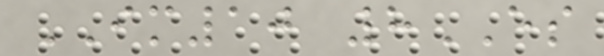IM10 8ES
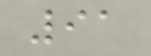91
